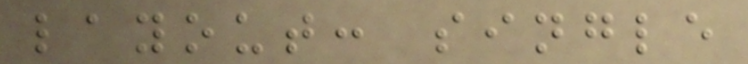layout: single
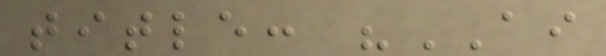title: "AI
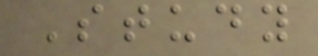Study
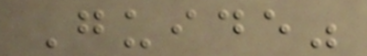Guide"
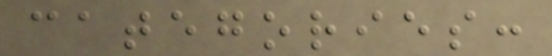categories:
